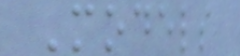Models
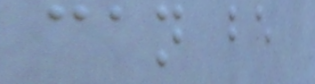can be
